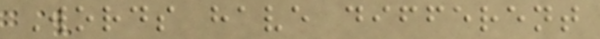Words have different
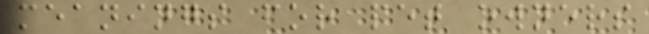meanings for pet owners
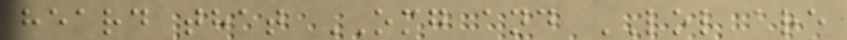heard that OMG and LOL are
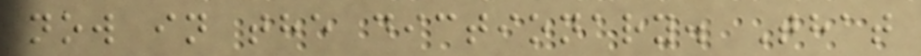now in the dictionary. That
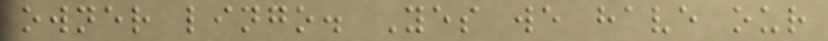owner lingo. Yes we have our
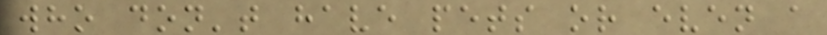who don't have pets or even a
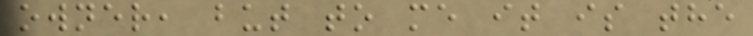owner, but to me it is the
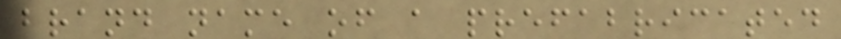brand name of a prefabricated
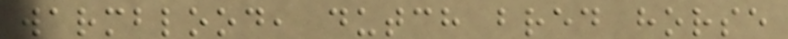warmblood, dutch bred horse
